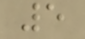5
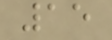15
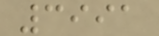3991
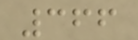366
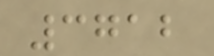3712
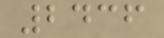2436
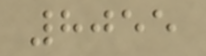8055
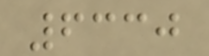6330
